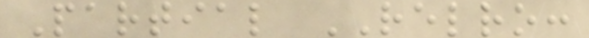Partial RELRO:
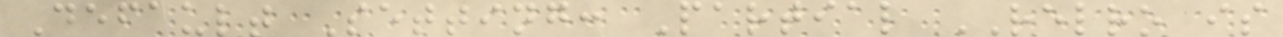Default Setting: Partial RELRO is
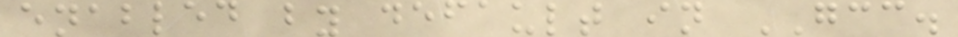enabled by default in GCC.
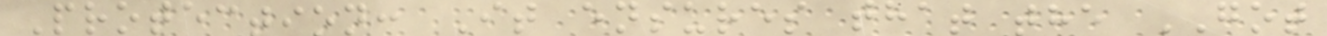Protection: It ensures that the GOT
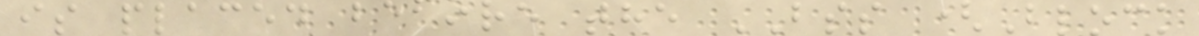is placed before the BSS (Block
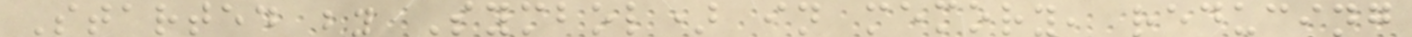Started by Symbol) in memory, reducing
